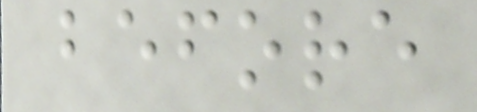before
